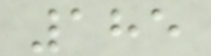185
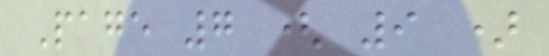Page 7 ( 9 )
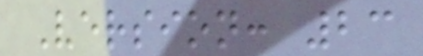Version: 23
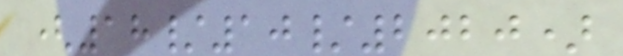(18/10/2020)
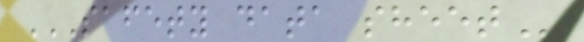SAFETY DATA SHEET
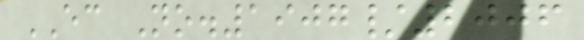EC No.1907/2006
